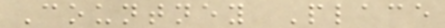Countney Place
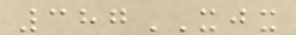387XJX
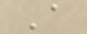A
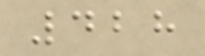428
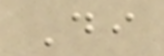Di
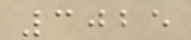3025
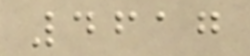4617
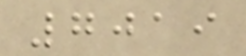7019
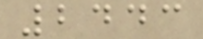2443
